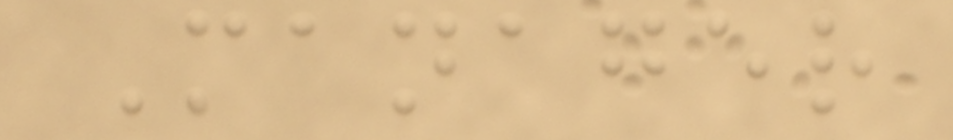Manager
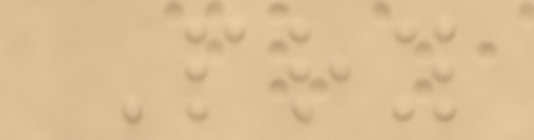Pry
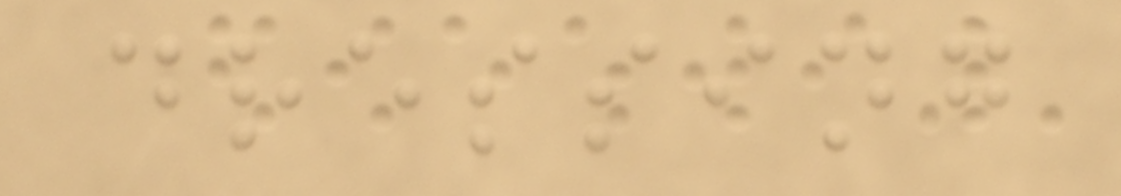dressing
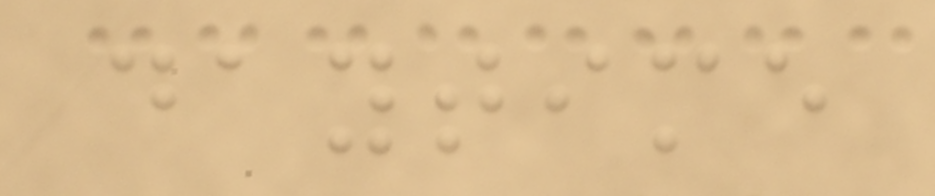daytime
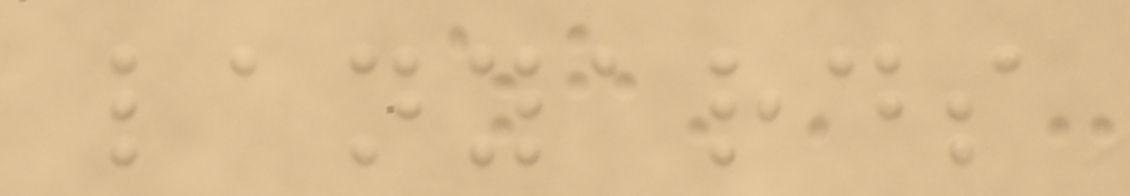lanyards
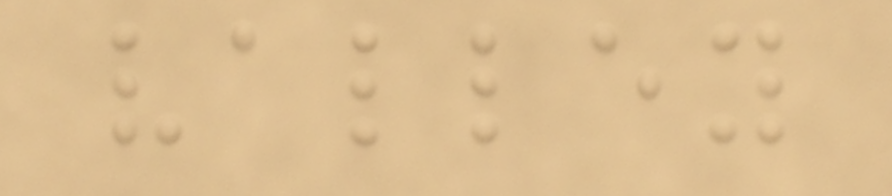valley
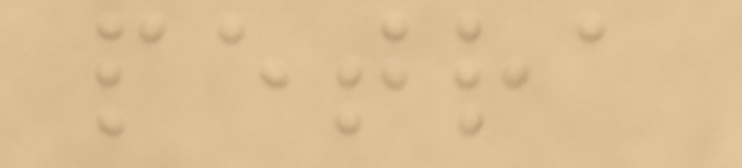petra
